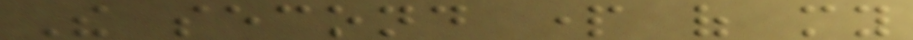The second part of my
